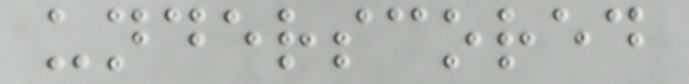underscored
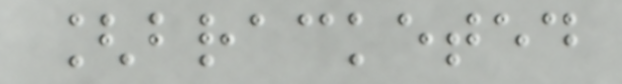[bracketed
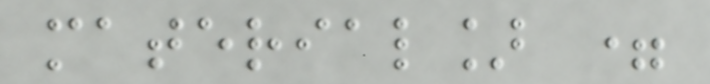material] =
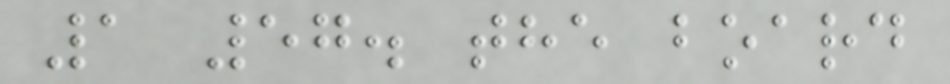1 57. the board
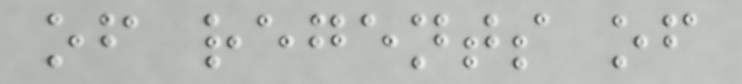of regents of
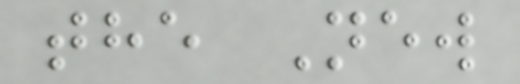the New
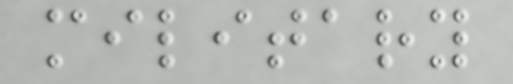military
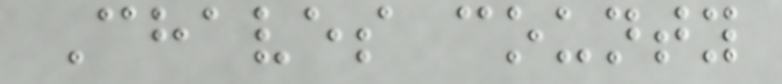Chaves county
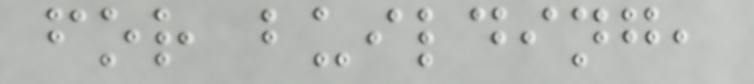for building,
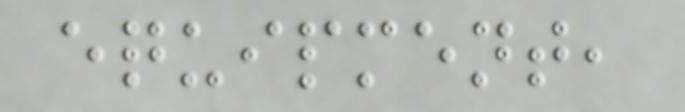equipment,
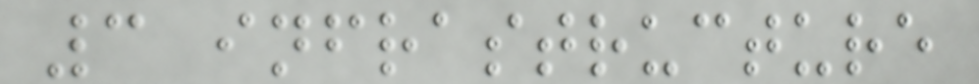3 infrastructure
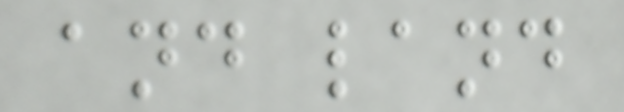and land
